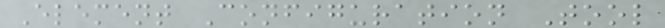Element Configuration Tool
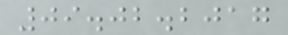09.02.2017
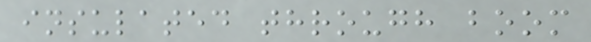insulated through boom
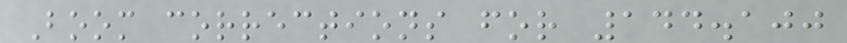Boom corrections for 144.100
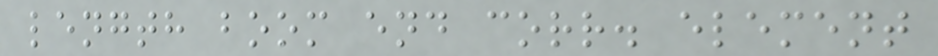length boom end corr. element
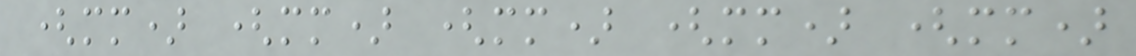(mm) (mm) (mm) (mm) (mm)
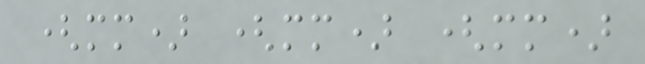(mm) (mm) (mm)
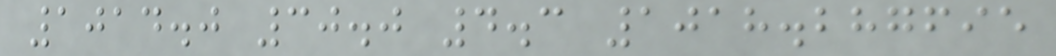1014.0 30.0 4.3 1018.287695
